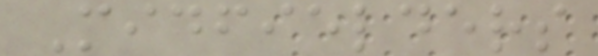Midfielders
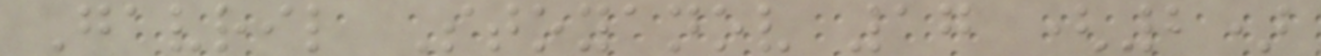Gavril Stoyanov 17 (2)
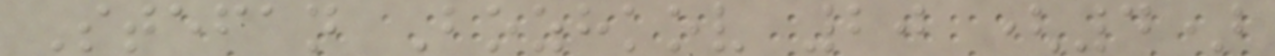Stefan Bozhkov 20 (4)
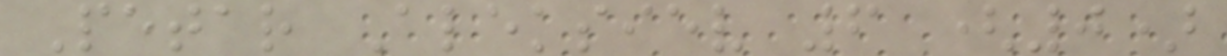Petar Aleksiev 6 (0)
